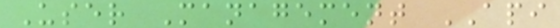User Management API
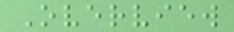Overview
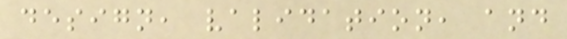design, validation, and
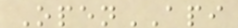OpenAPI
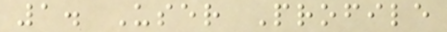1. User Profile
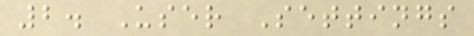2. User Settings
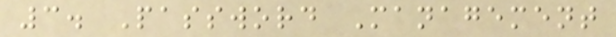3. Password Management
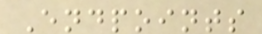Endpoints
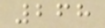268
